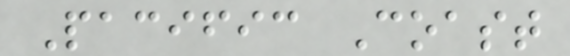Pacific Coast
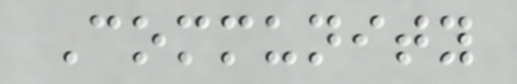Community
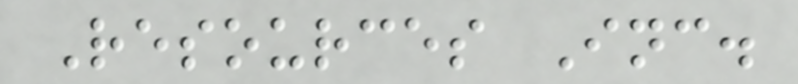Resources Inc.
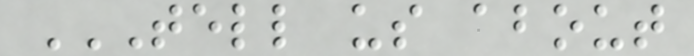TELL US ABOUT
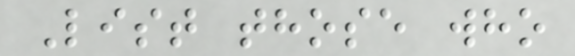List those who
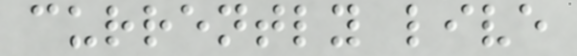currently live
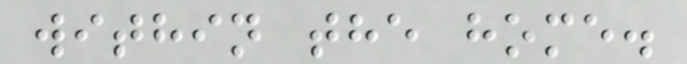within the home.
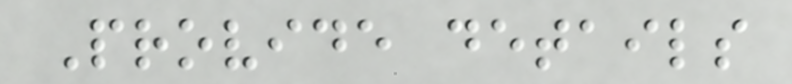Provide details
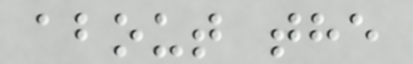about the
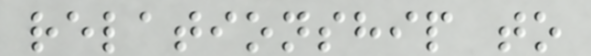relationship to
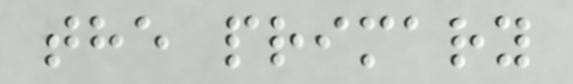the primary
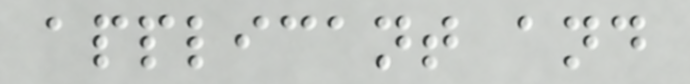applicant and
